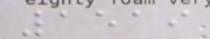1519
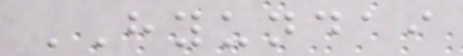HYUNDAI
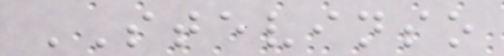STEVINSO
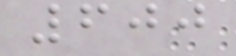600
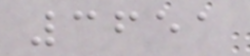3651
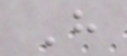H
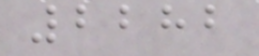2282
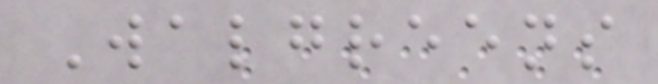Walgreens
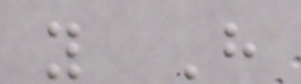y H
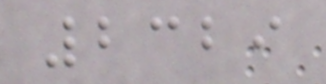2329
